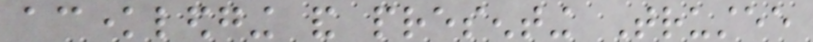acknowledging and presenting Trustee
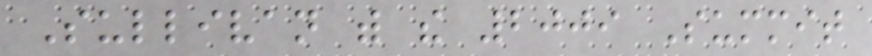Sullivan with the 2009 Summit
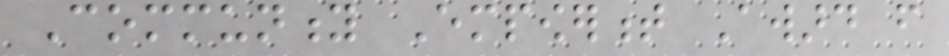Community Empowerment Award from
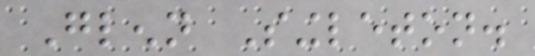Glenn Singleton.
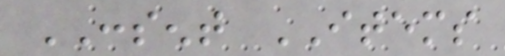CONSENT ITEMS
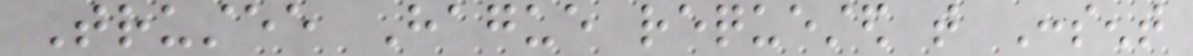Trustee Hague requested that Consent
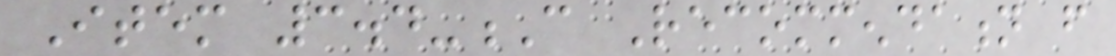Item 3.4-C Recommendation from
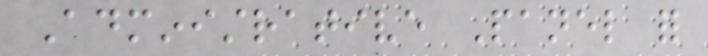Administrative Panel for
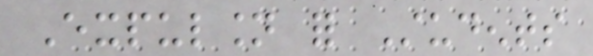Expulsion for Students
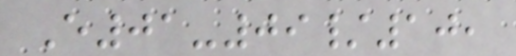E01-09/10,
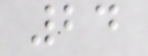24
